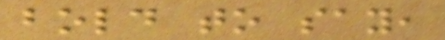bold to say,
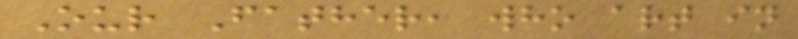Our Father, who art in
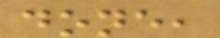done,
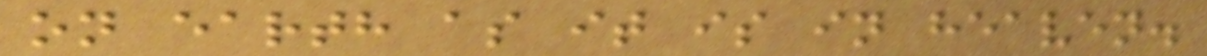on earth as it is in heaven.
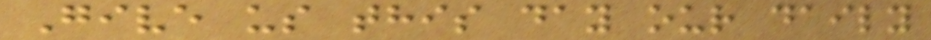Give us this day our daily
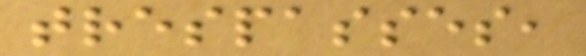trespasses,
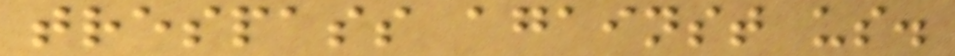trespass against us.
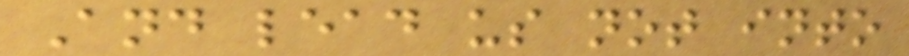And lead us not into
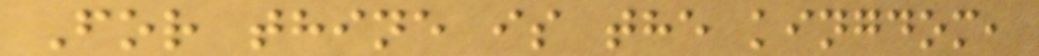For thine is the kingdom,
